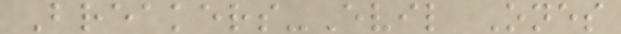Breakers-Evil Ones
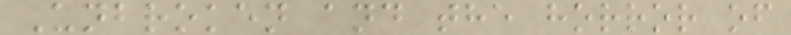Unbroken and the horror of
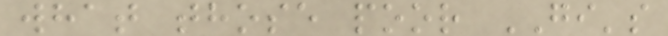what those poor GI's
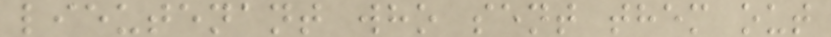lieutenant who sent them out
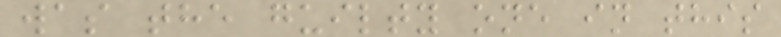was the guilty one in this
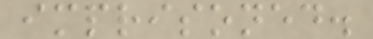imprisoned.
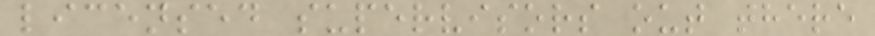licensed supervisors out there
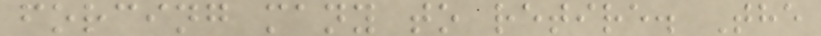forcing many to retire. The
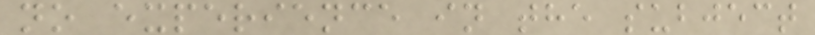no experience in the subject
